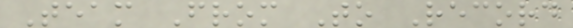Team From To Record
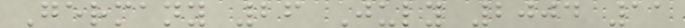Germany 26 July 2004 11
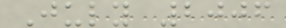July 2006
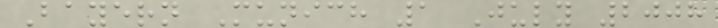Bayern Munich 1 July 2008
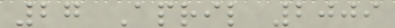27 April 2009
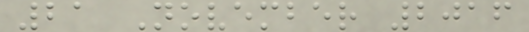21 November 2016
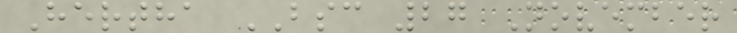Hertha BSC 27 November
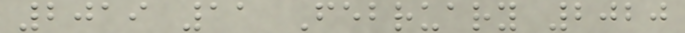2019 11 February 2020
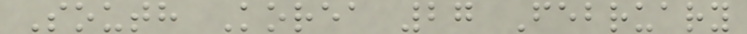South Korea 27 February
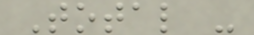Total -
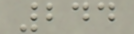244
